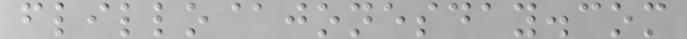flillo@jonesday.com
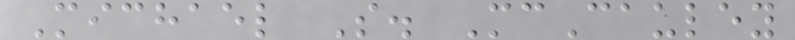Michael S. McCauley
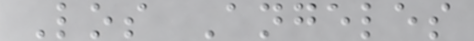Los Angeles
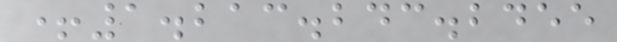+1.213.243.2455
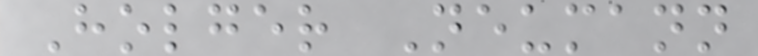Holger Neumann
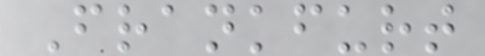Frankfurt
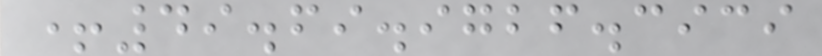+49.69.9726.3939
